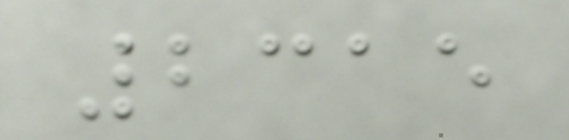2315
